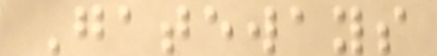Gateways
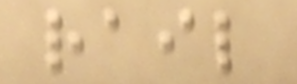rail
